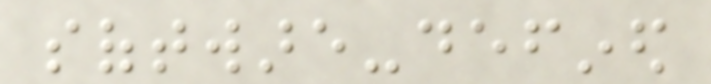software-defined
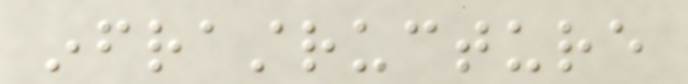infrastructure
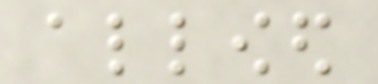allowed
